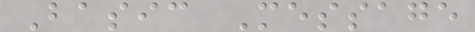Basic Message
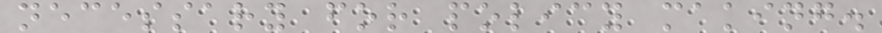necessary for policy making.
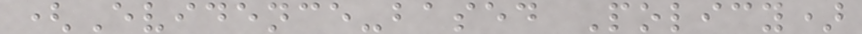(Evidence-based Policy)
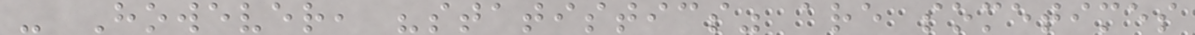- However, "statistics" are sometimes
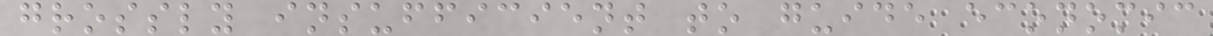grossly insufficient to guide economic
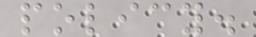policy.
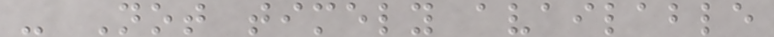- Not timely available
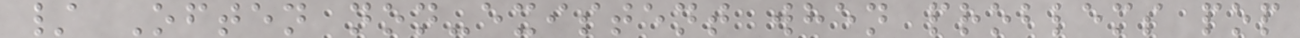/ Often non-existent when problems pop
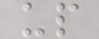up
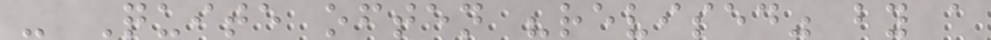- Quite often "revised" by a
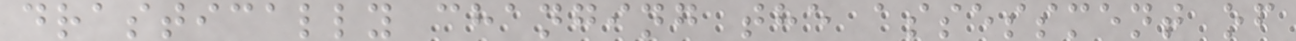drastically changing the assessment of
